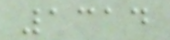1314
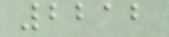2212
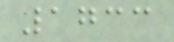1733
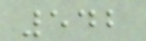542
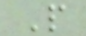P
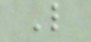L
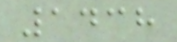1438
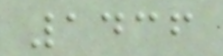1436
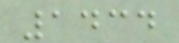1434
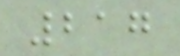217
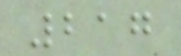217
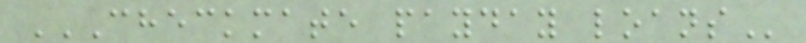CHECKMATE PAYDAY LOANS
